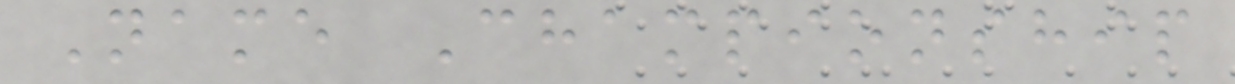Name Championship
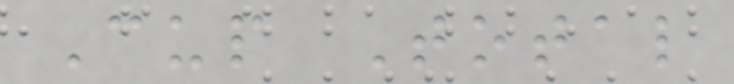Cup Total
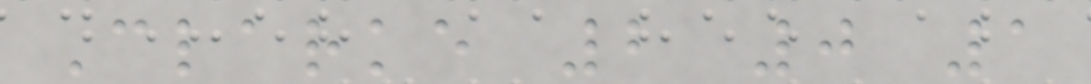Clarke 2 0 1
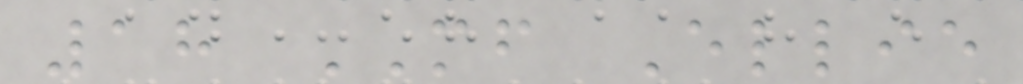18 MF Ellie
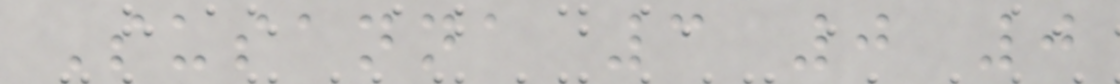Susanna 3 0 0
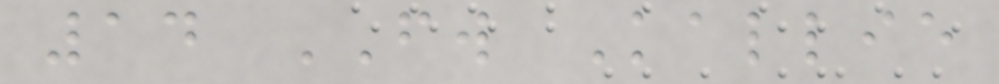14 FW Kallie
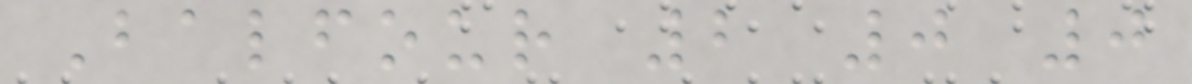Balfour 2 0 0
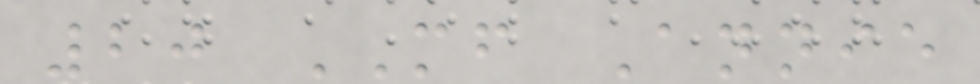20 MF Annie
